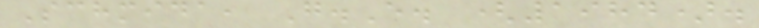Schmida, G.E. (1984).
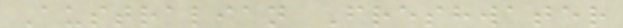Australian Freshwater
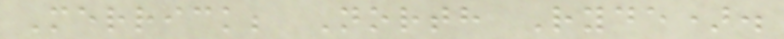Merrick; North Ryde).
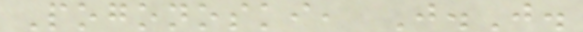Pogonoski, J.J.
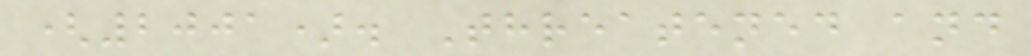(2001). Threatened and
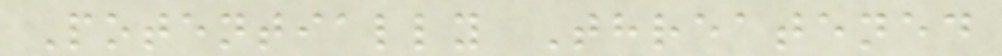Potentially Threatened
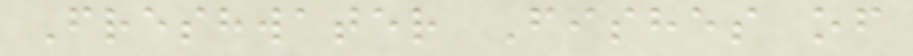Freshwater Fishes of
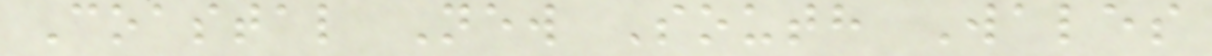Coastal New South Wales
